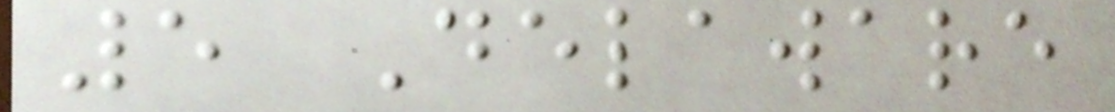5 Delaware
